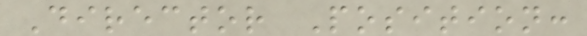Director Position:
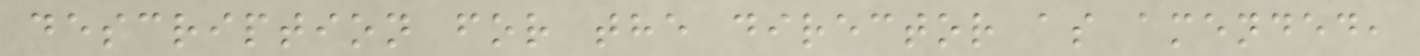description for the director as amended,
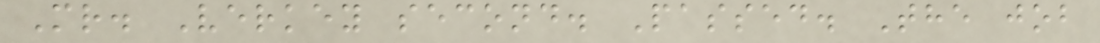Mr. Verkey second. Passed. The job
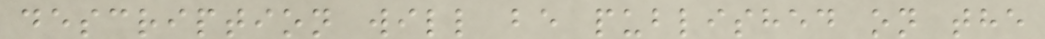description will be published on the
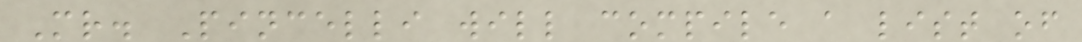Mr. Pincelli will compile a list of
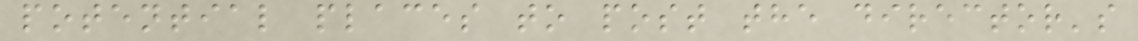potential places to post the director's
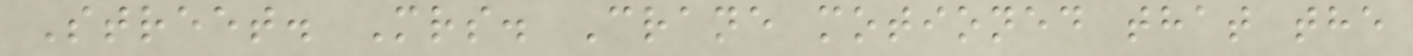Street. Mrs. Crane motioned that the
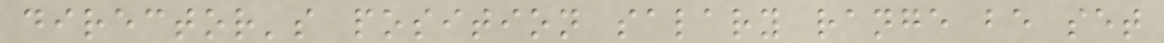director's position salary range be set
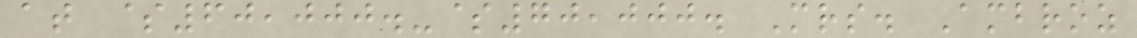at $60,000.-$70,000. Mrs. Ambroz
